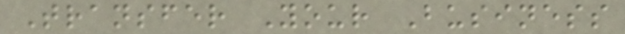Transfer Your Business
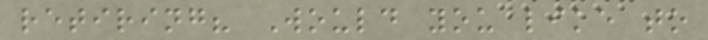retiring? Would you like to
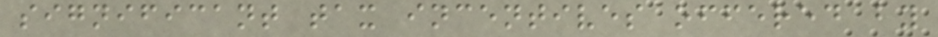significant tax incentives offered by
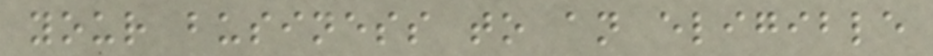your business to an eligible
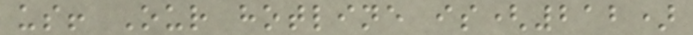us! Our hotline is(212)
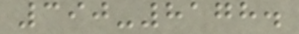390-8178.
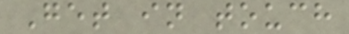Get in touch
